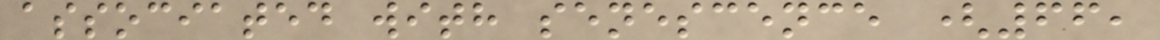associated with senescence (66,
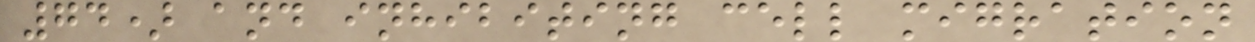74) and inhibiting cell migration
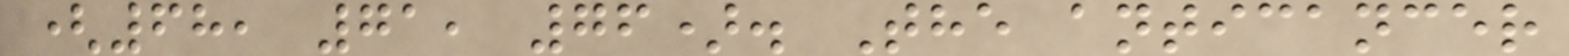(68, 71, 76). The anticancer
